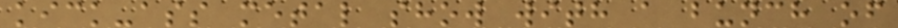kick-ass metal show with a bunch of
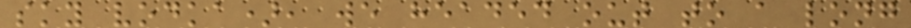sky vodka), we headed out to a long
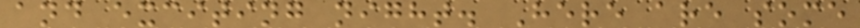and exciting night. Here are some
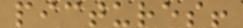pictures!
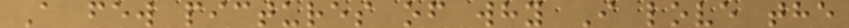A few pictures of why I love the
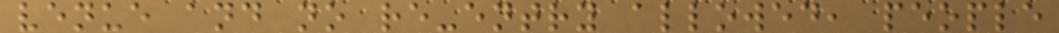venue and no re-entry allowed, people
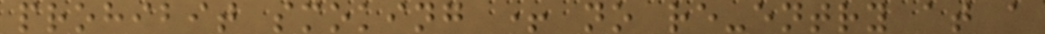prohibit smoking + no re-entry at a
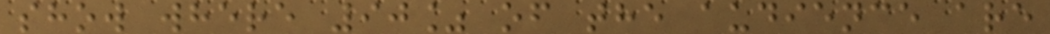show where 90% of the audience are
